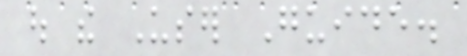out the User Guide.
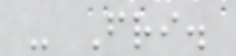- Fri.
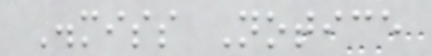Dismiss Notice
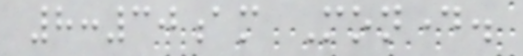8:30am Monday.
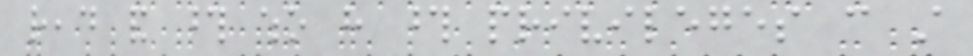read and those who have those privileges can still
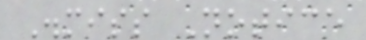Dismiss Notice
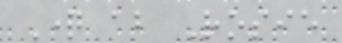Question about Rosie
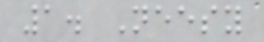1. Neesy
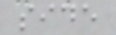side
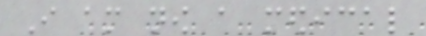I am now a medical
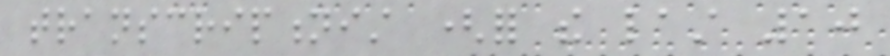transcriptionist (for the last 10
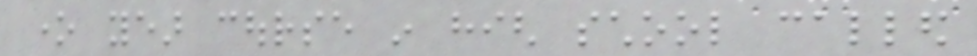one year course in high school called
